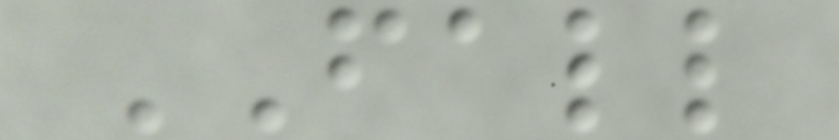FALL
